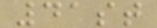41st
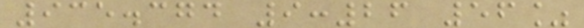935.374 9:26 56%
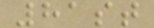81st
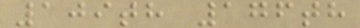109th 176th
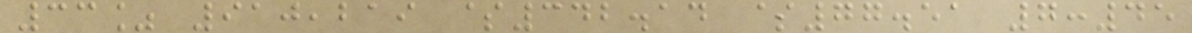33% 910,219 $342.14 $77.51 7:45
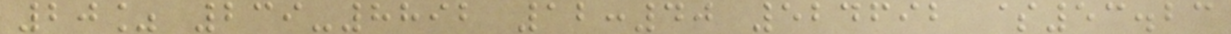20% 239-8892 12:40 524692 $53.23
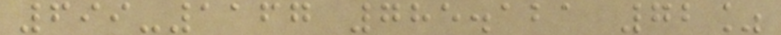699-1167 785.121 72%
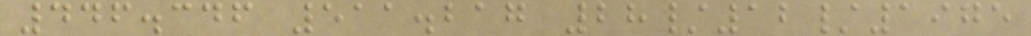446.346 511.217 28/12/1975
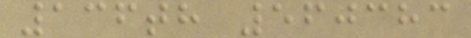136th 560383
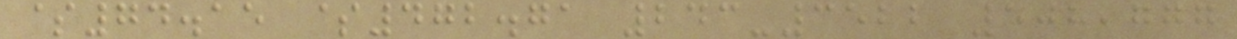$74.15 $472.71 243-3522 508,777
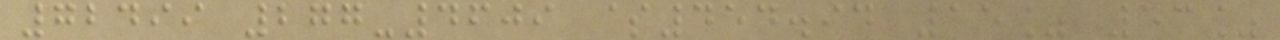72499 277-4609 $454.94 15% 53%
